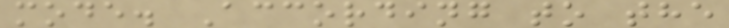mode. According to the
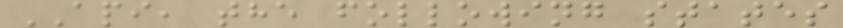API, the following states
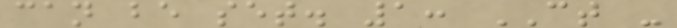can be set. 1: CT -
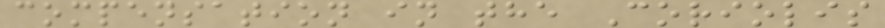compensation in the Coriolis
